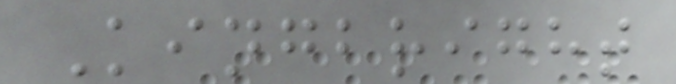Kingbright
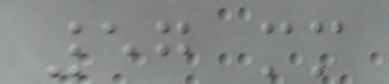57 mm
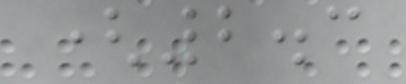(2.3
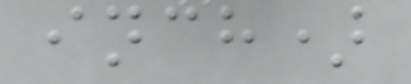inch)
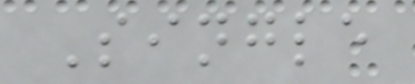Single
